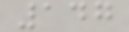147
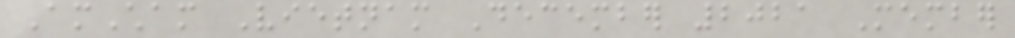AmCham Vietnam December 2021 Member
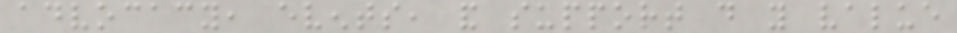advocacy, events, and support do you value
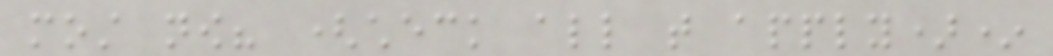most now? (check all that apply)*
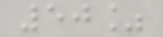50%
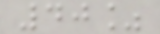40%
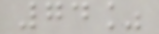74%
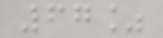67%
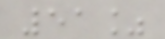51%
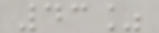43%
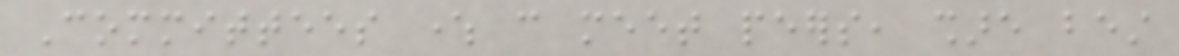Committees where can meet peers, share best
